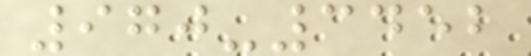970-3452
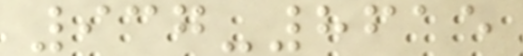937-8615
